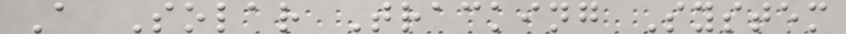A Solar Tracking System
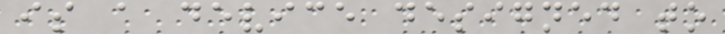is a device designed to
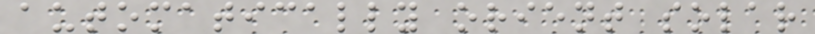automatically orient solar
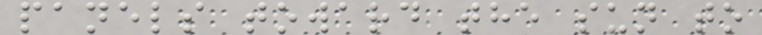panels toward the sun to
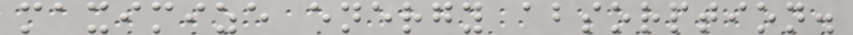maximize energy absorption.
